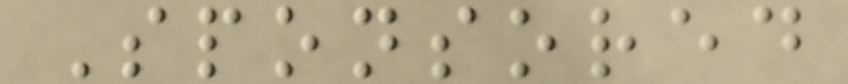Sponsored
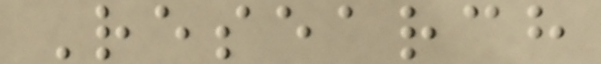Research
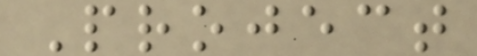Project
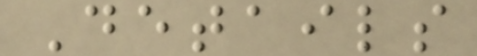Details
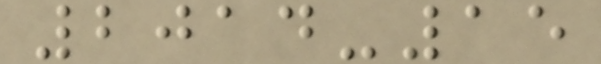2014-15
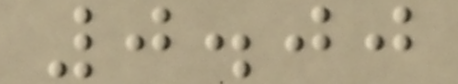0.00
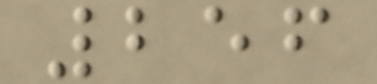256
